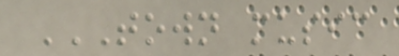TOWN MUSIC
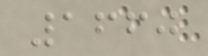1660
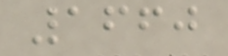1660
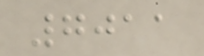7011
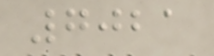7021
